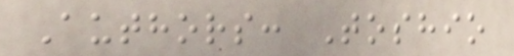Authors: Toshio
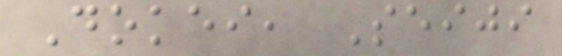Dokei, Seiji
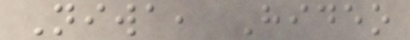Niwa, Hideo
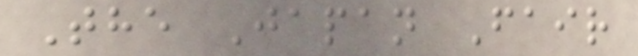The Japan Fair
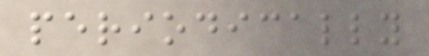periodically
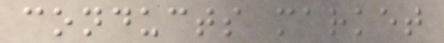conducts market
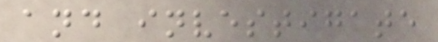and investigate
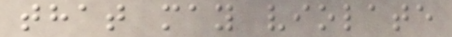that may violate
